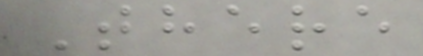There
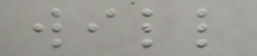will
